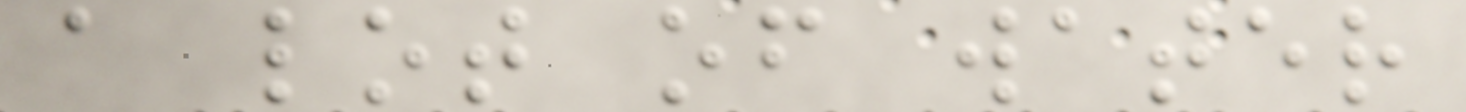a lot of water
